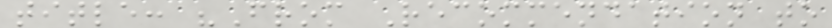title: "From Recommendation to
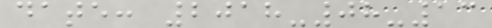date: 2018-08-13
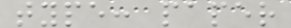type: paper
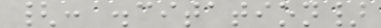{: .citation}
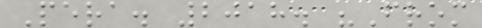Pera. 2018. "From
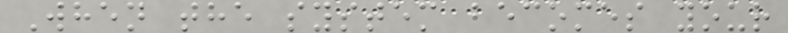When the system becomes your
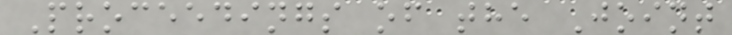Proceedings of the Joint
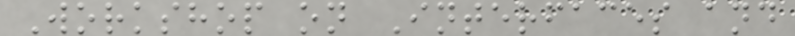Workshop on Interfaces and
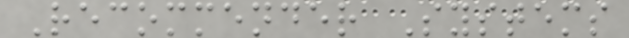Recommender Systems
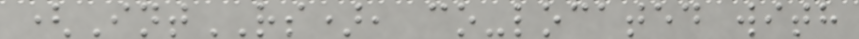(IntRS), co-located with
